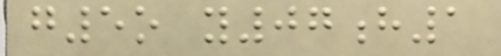g5o y07h1
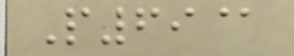P69@
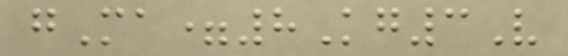gMa=8Kg3V
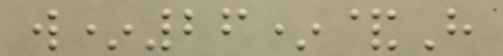w*26*&H
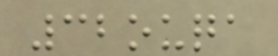32ouqa
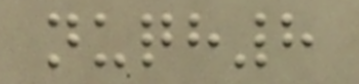nuqh8
